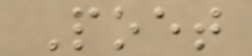Poet
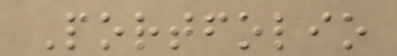Portfolio
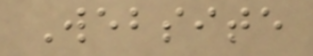Website
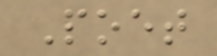Poet
